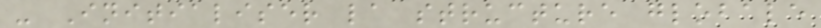- Initialiser la structure globale
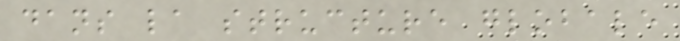dans la structure globale
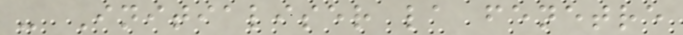- Initialiser la fenetre
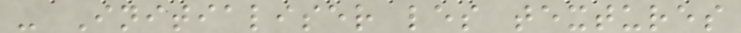- Initialiser les textures
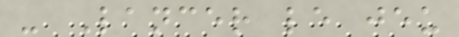- Lancer le jeu
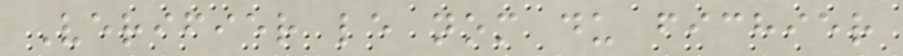Verifier le nom du fichier
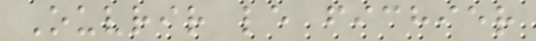Ouvrir le fichier
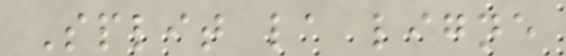Split la ligne
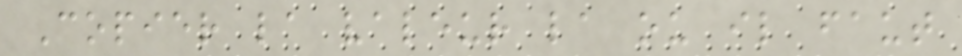Copier la valeur la ou il faut
